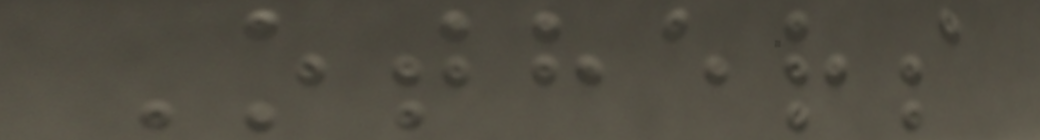Others
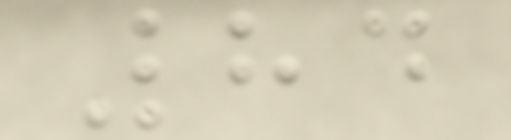84
